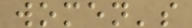women's
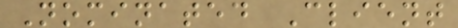Nominated Client
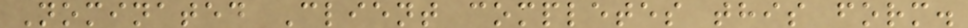Nominated Client completes this form.
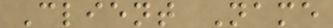Client Name
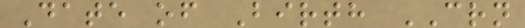Date of Birth CRN
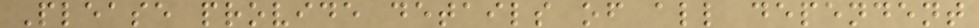Please provide details of all dependent
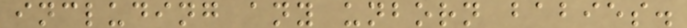including any unborn babies.
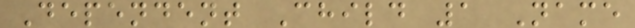Dependent Child 1 Name
